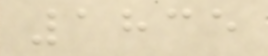1835
